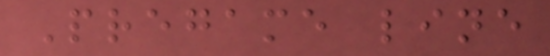Pregame line
